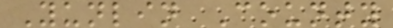Yunlin County
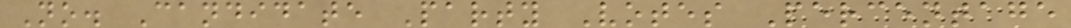No. Candidate Party Votes Percentage
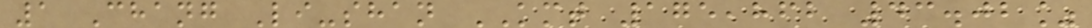1 Chang Li-shan KMT 175,862 43.02%
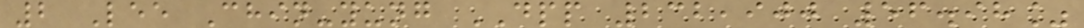2 Lee Chin-yung DPP 232,900 56.98%
